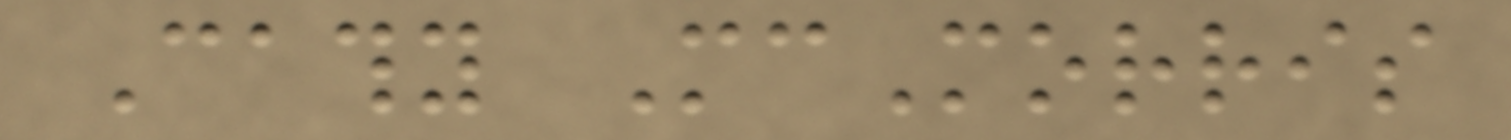Cathy McMorris
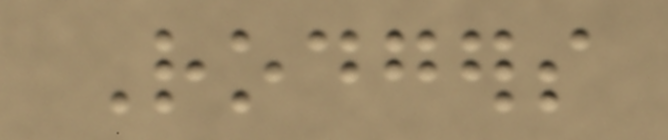Rodgers
